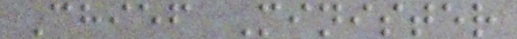Chief Minister
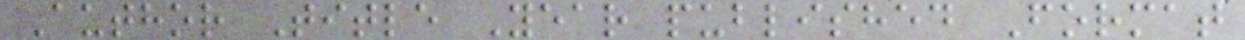Author Title Year published Format
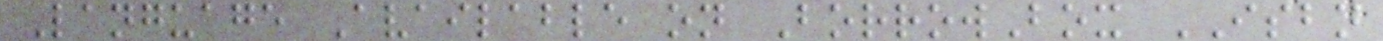Language Available on BorrowBox ISBN
